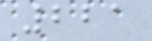221
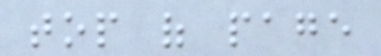top of page
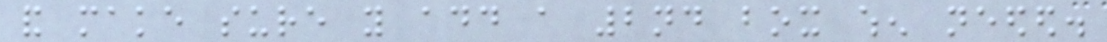and make sure you add a 2nd box when needed.
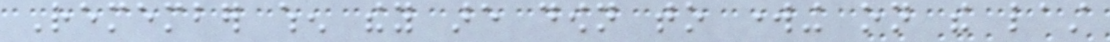Remember when they are down to working on the last
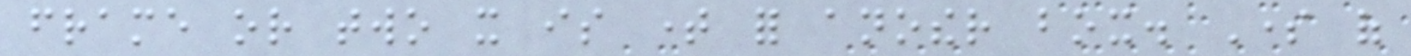frame or two it is time for another box. Some of
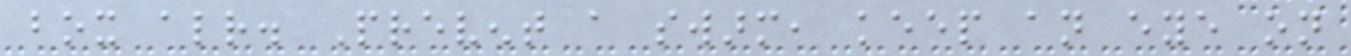box already. Prevent a swarm, keep an eye on
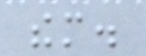them.
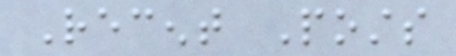Recent Posts
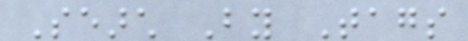Search By Tags
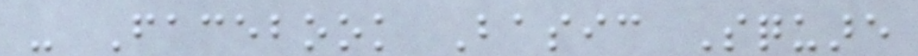- Facebook Basic Square
